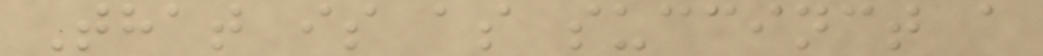That is as succinct a
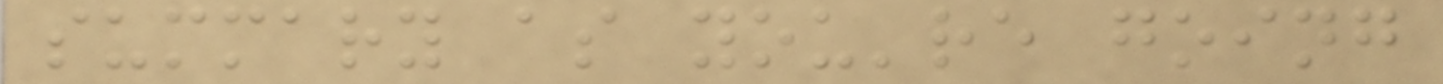summary as you're going
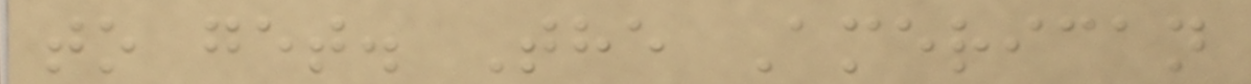to get. The American
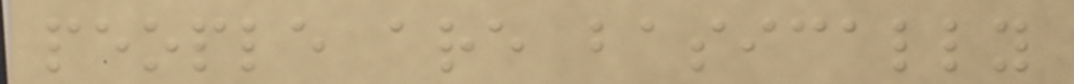people are basically
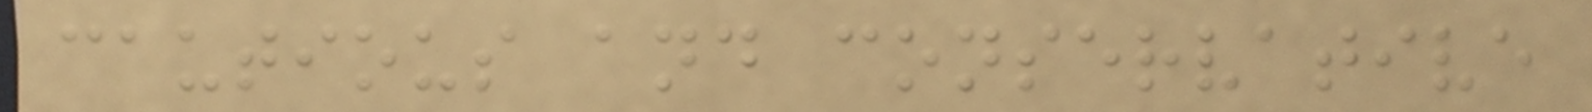cautious and conservative
